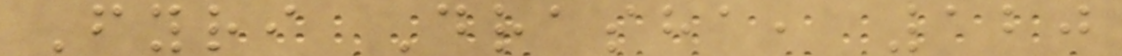Fyri Drasha, 120
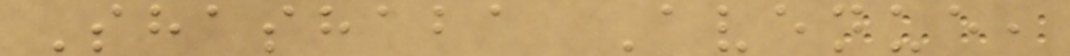Shashaba Avenue,
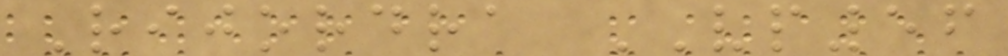Rijordra VP56
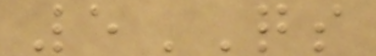5QS
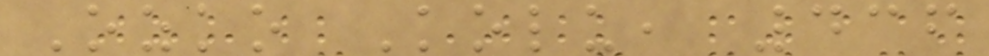Ozko Kolu, 436
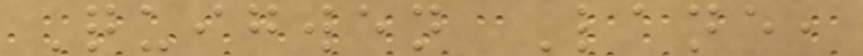Quigwen Lane,
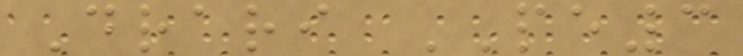Drari PE3
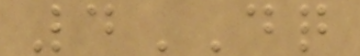4DQ
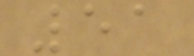51
